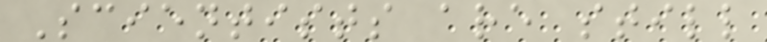Scientists are still
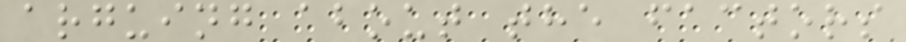arguing about the factors
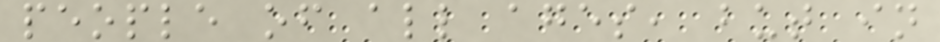people of all ages, but in
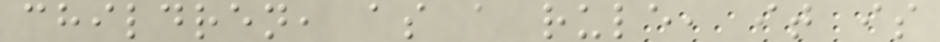children, as a rule, it is
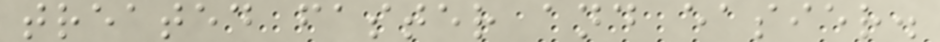treated faster and easier.
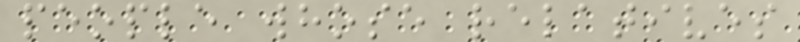people whose relatives
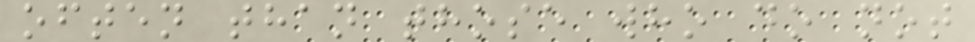often than those who do not
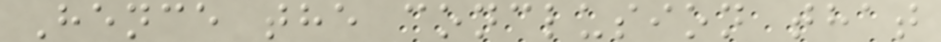Hence the conclusion that
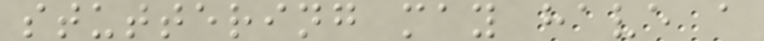stuttering may have a
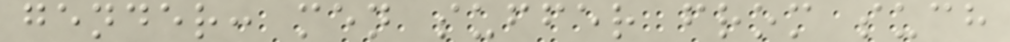gender: men suffer from such
